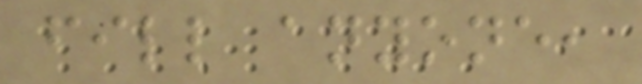fill anyone,
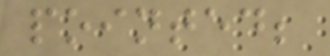pointed;
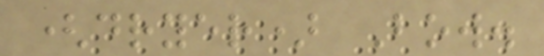(dryer) Bow.
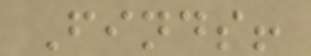Finds!
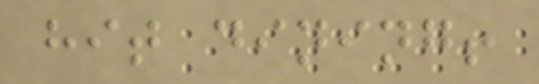hit dining!
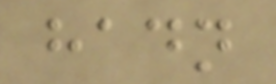hadn
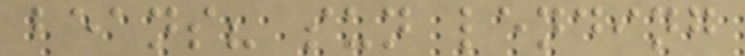beans? sun lending
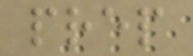prep
